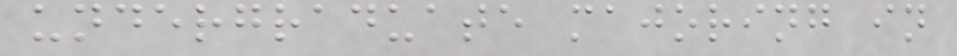undergraduate majoring in
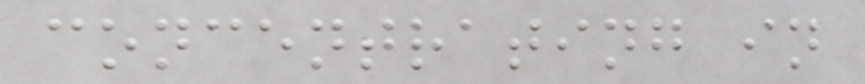concentrating in
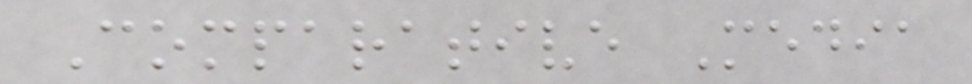Comparative Media
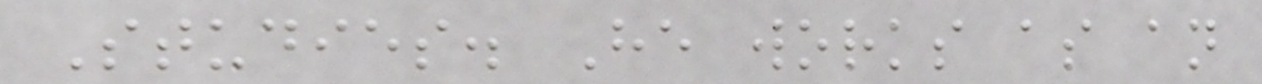Studies. He works as an
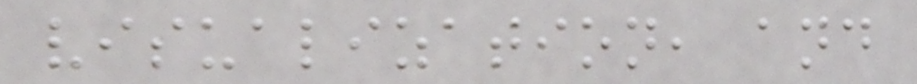visualization, and
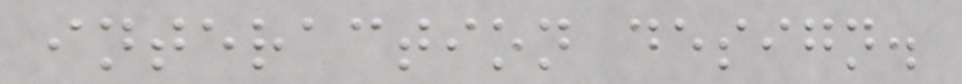interaction design.
